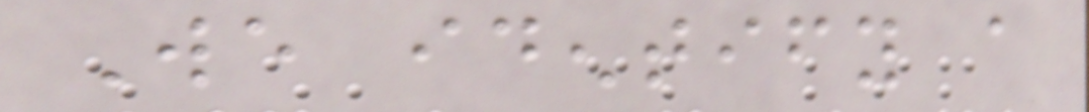We identify a
